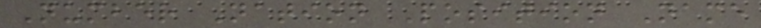Number Nation Position Name
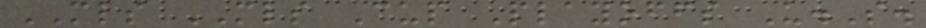MLS MLS Cup Playoffs U.S.
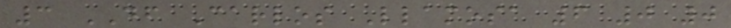3 DF Carlos Llamosa 6 0 0
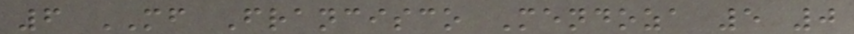6 MF Francisco Mendoza 5 0
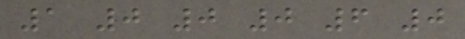1 0 0 0 6 0
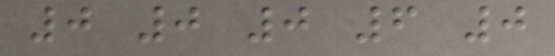0 0 0 6 0
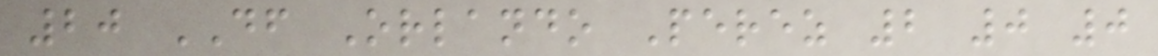20 DF Orlando Perez 2 0 0
